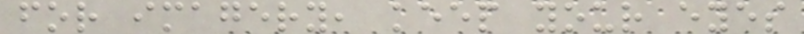for imagery, keep your eyes
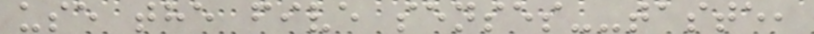use the five senses--taste,
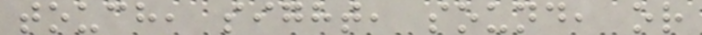touch, sight, sound, or
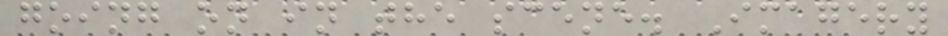going on in the scene. Imagery
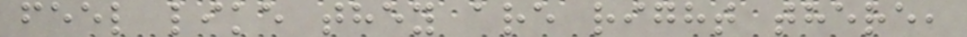feel like they are right there,
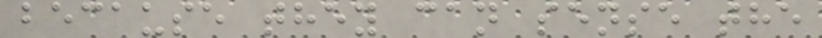because they can sense the
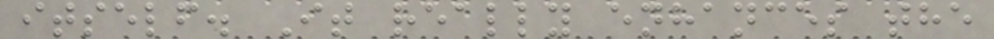itself. It really enhances the
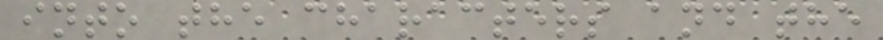into the characters and the
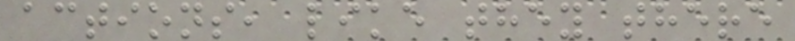actions, like they there
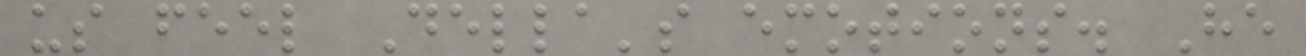us feel Della's emotions. He
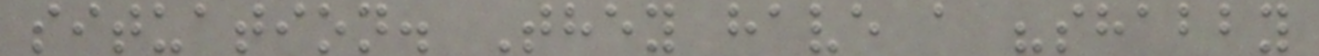situation. They have a "shabby
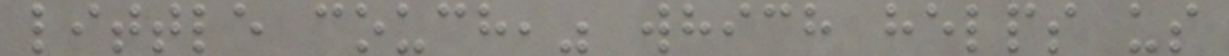little couch," which helps us
